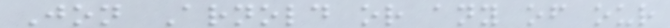Jon Arnold or any of our
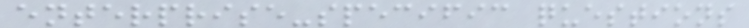enterprise-specific questions
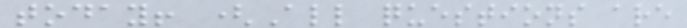today! (All questions are
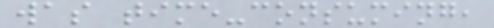was time-consuming,
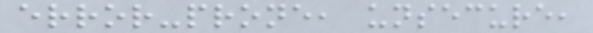error-prone, unsecure,
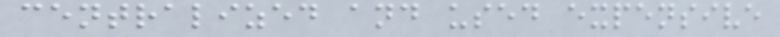centralized and used expensive
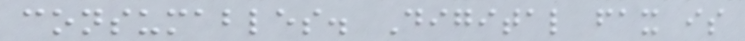consumables. Digital fax is
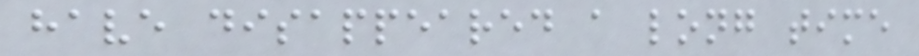have disappeared a long time
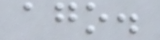ago.
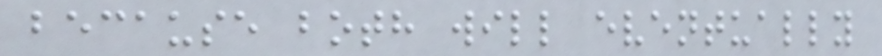because both will eventually
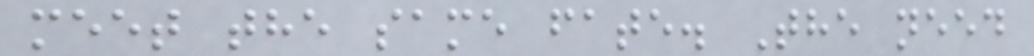meet the same fate. The need
